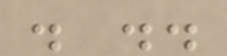. ..
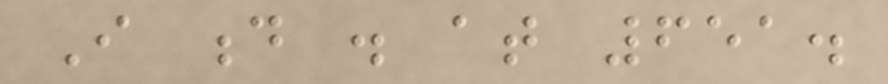I d . at 651.
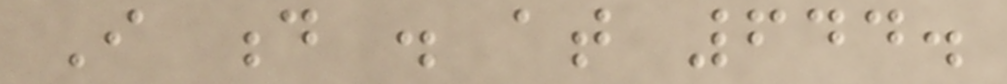I d . at 644.
